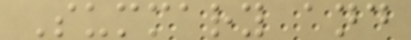Summary and
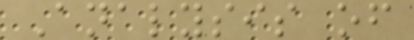Analysis of
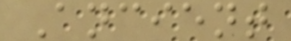Ancient
